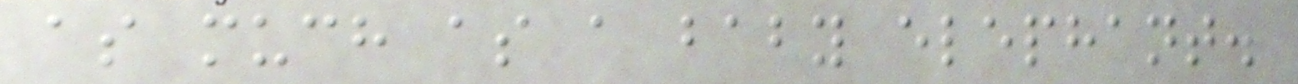as much as a baby elephant.
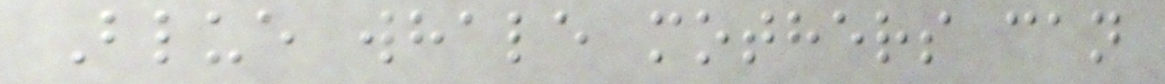Blue whale mothers can
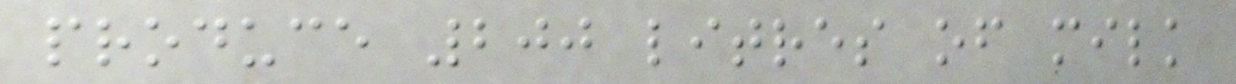produce 200 litres of milk
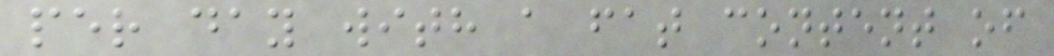per day with a fat content of
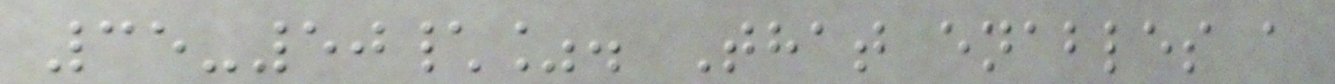35-50\%. That enables a
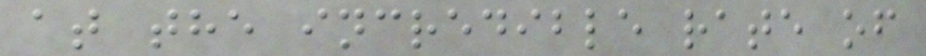at the incredible rate of
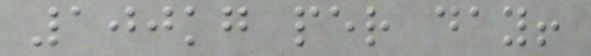100kg per day!
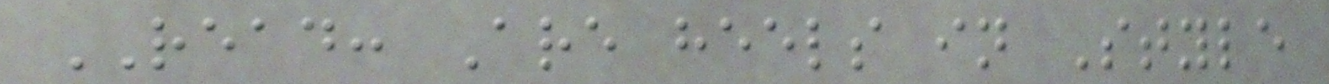READ: Are heels in Style
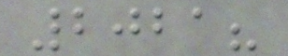2021?
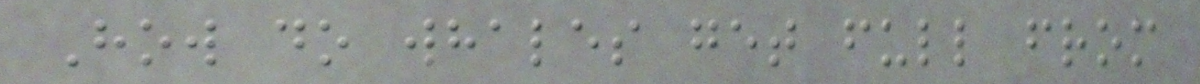How do whales get full from
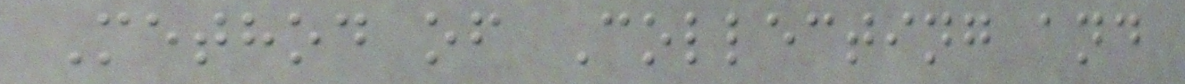Method of Collecting and
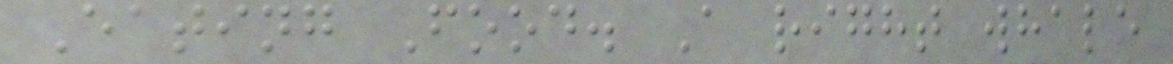Eating Food. A right whale
